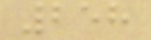258
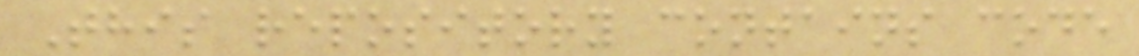This repository contains code
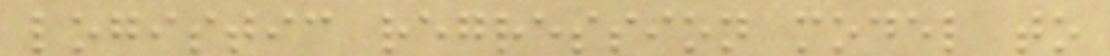logistic regression model to
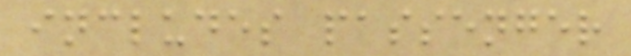includes passenger
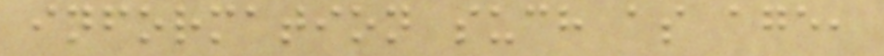information such as age,
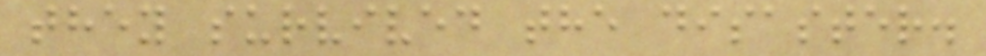they survived the disaster.
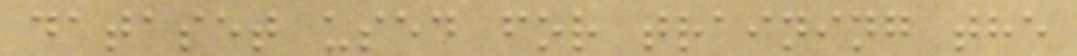dataset used for training the
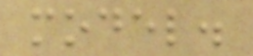model.
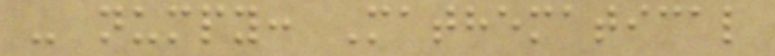- numpy: Mathematical
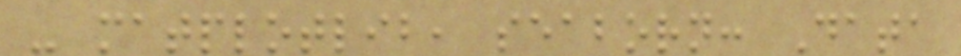- matplotlib, seaborn: Data
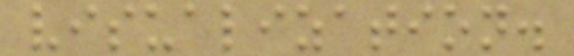visualization.
